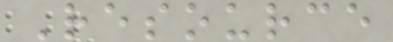Resource
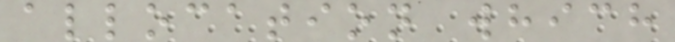allocation which
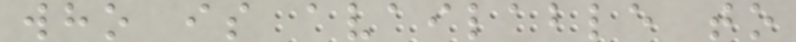who is available to
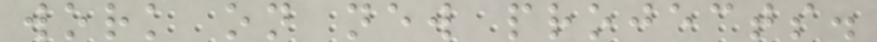work on new projects.
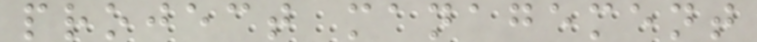project management
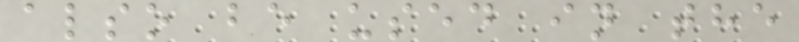also be used in the
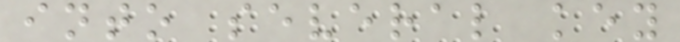into several key
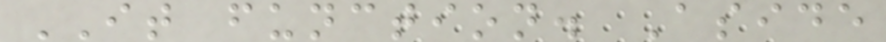IT function. Aside
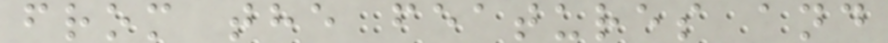from the features and
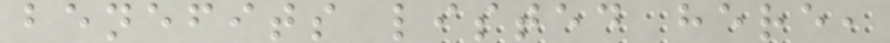benefits listed here,
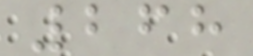268
